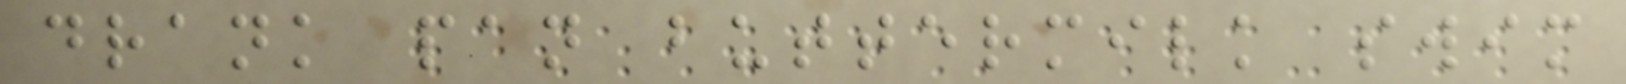drank pan buttermilk swim
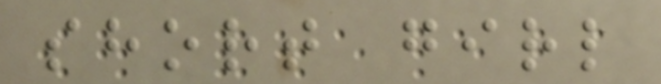short girl
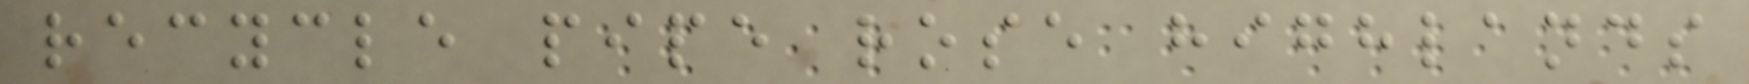recycle pipe rose highlands
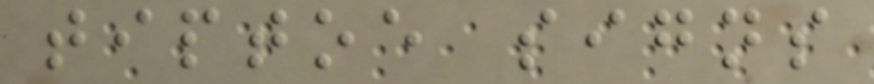tiptoe signs
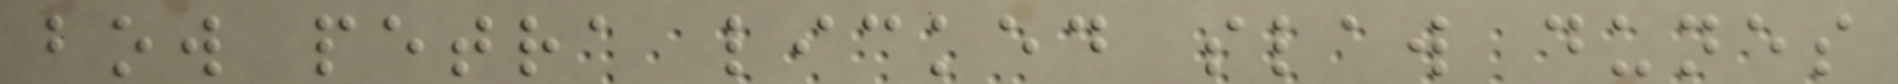bow petra licked slaw dunes
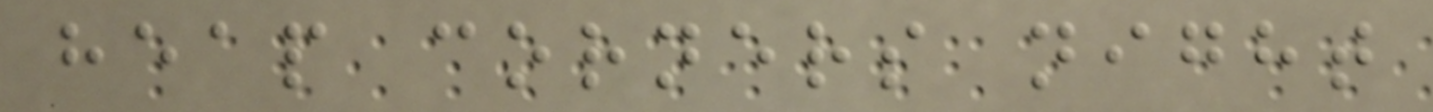heap corners night
